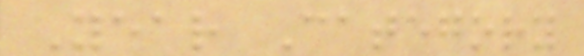Year Category
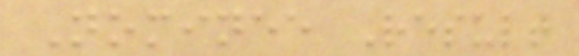Nominee Result
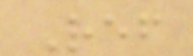Ref
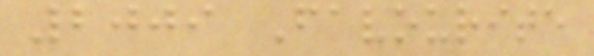2009 Favourite
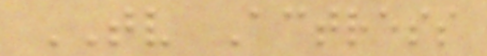TV Actress
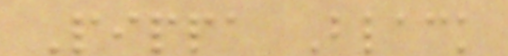Pippa Black
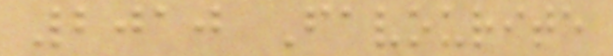2010 Favourite
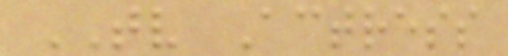TV Actress
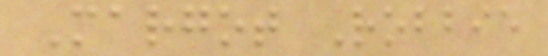Margot Robbie
